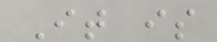It is
